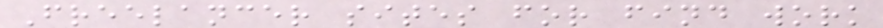Freelancer sites for find work
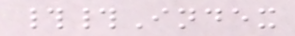##Index
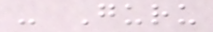- Guru
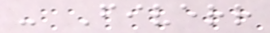- Fiverr
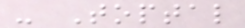- Toptal
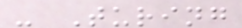- Turing
